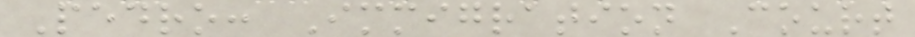Pedro: Immigration Court
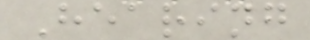Hearing
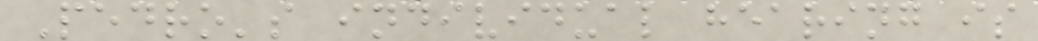Pedro's individual hearing is
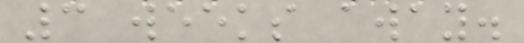3 weeks away.
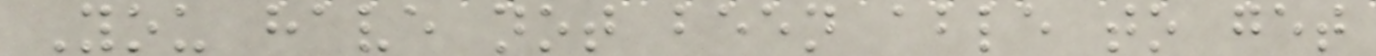You have not been able to get
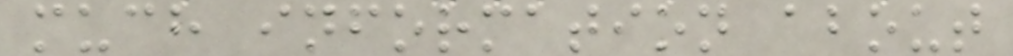much information about
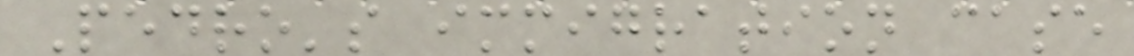Pedro's immigration case
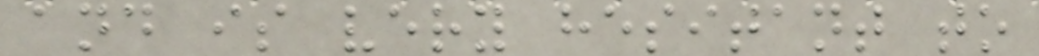and is very hesitant to
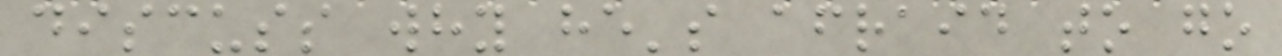discuss why he's afraid to go
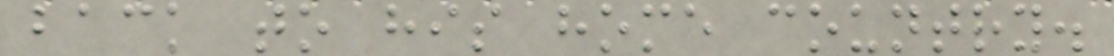back to his home country.
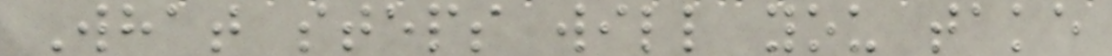What steps will you take
